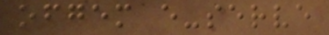ofgem e-serve
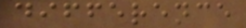difference
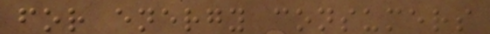for energy consumers
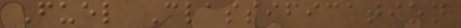Fuel Classification
